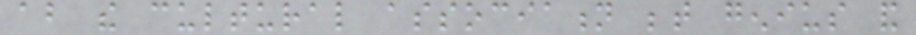about the cultural association between genius and
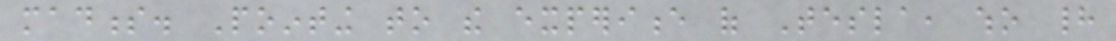madness. Pointing to the experience of Tesla, who had
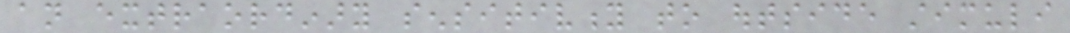an extraordinary sensitivity to outside stimuli
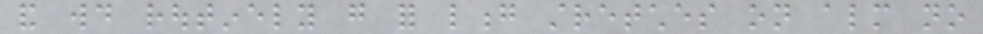and would routinely go for long stretches on almost no
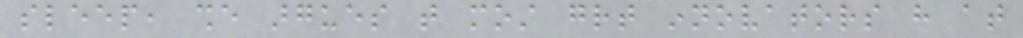sleep, she argues that most great innovators have at
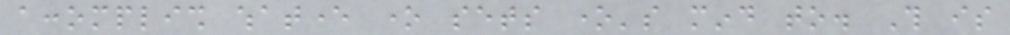accomplish whatever one sets one's mind to. This is
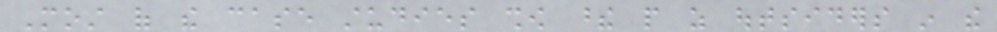Most of the case studies show these people as outsiders in the
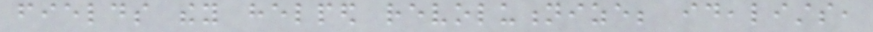fields they helped revolutionize; idealists,
